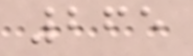265
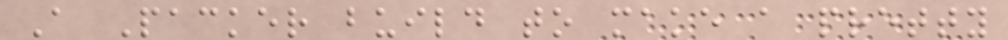A Packer build to make a pretty
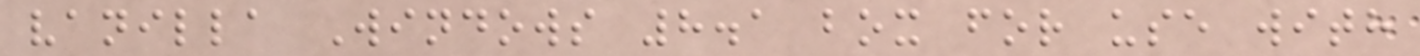vanilla Windows 8.1 box for use with
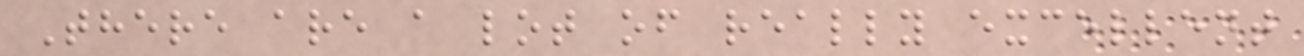There are a lot of really excellent
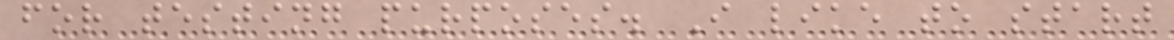for testing purposes. I like to start
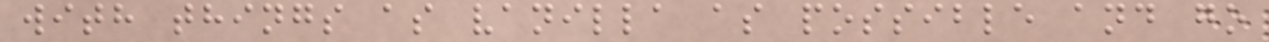with things as vanilla as possible and go
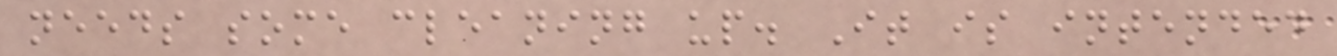needs some cleaning up. It is intended
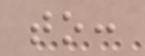to:
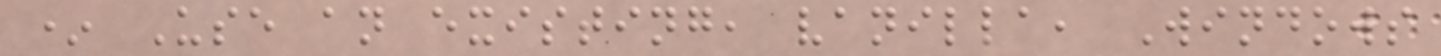* Use an existing, vanilla, Windows
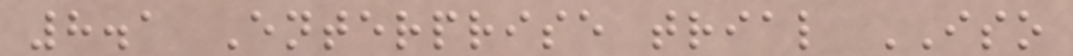8.1 Enterprise trial ISO
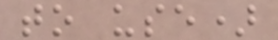to use)
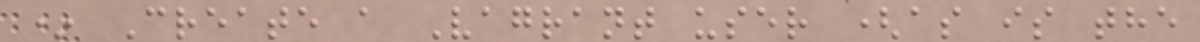* Create a Vagrant user (as is the
